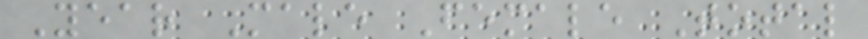Year Male Female Total
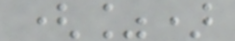(%)
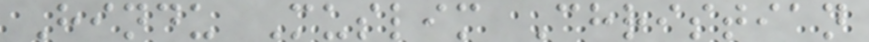Hindu Muslim Christian
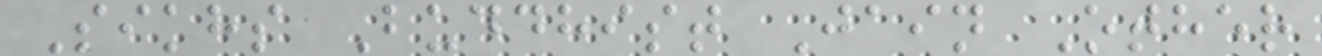Sikhs Buddhist Jain Other
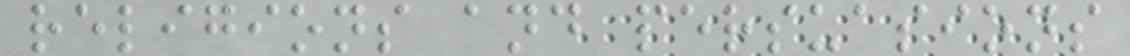religions and persuasions
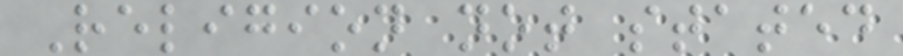Religion not stated
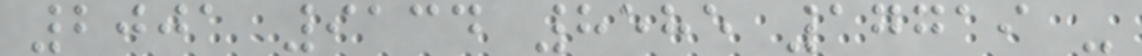2001 9134 8585 17719 -
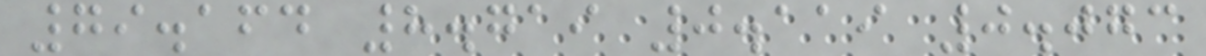79.164 8.719 0.119 0.073
